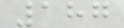187
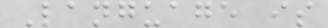Language is
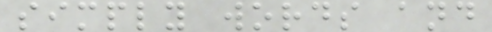simply words and
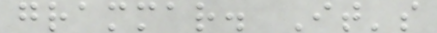grammar. It's
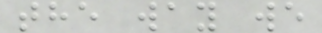the way we
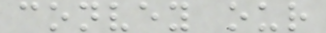convey our
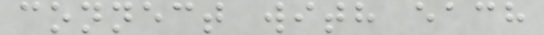connect with each
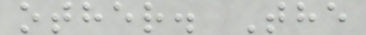other. The
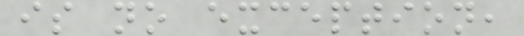is no exception,
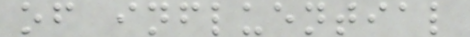of influential
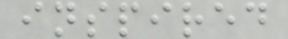inspired
